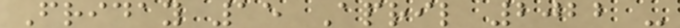Friday 15 April 2022 -
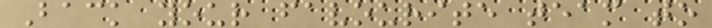Back your favourite team to
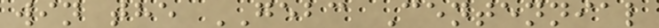win the GEBC Centennial
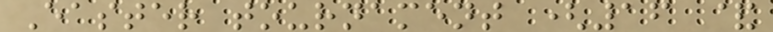Easter tournament (16 &
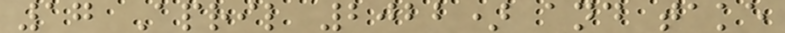17 April 2022) and take
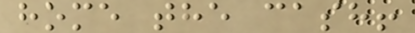home the cash!
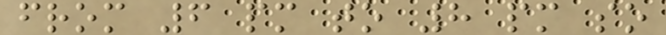from 6 pm to 8 pm so
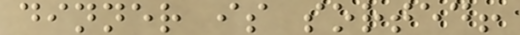dinner is sorted!
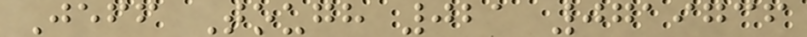Jeff Tough 021 0719736
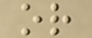or
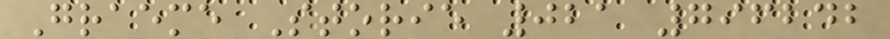Graeme Storie 021 796242
